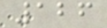126
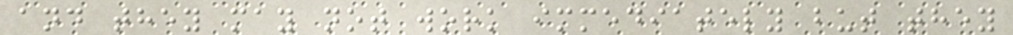and they may not work immediately but they
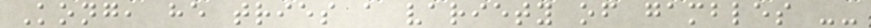Kong, he tries a variety of gambles --
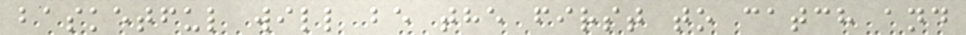basketful will be the first to catch and
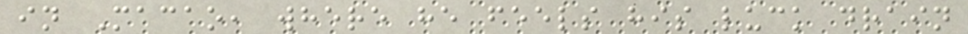in Macao, where he feels his luck drain
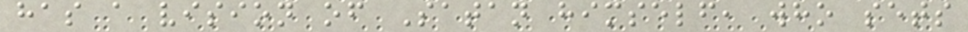has a vision of Satan himself, who sets
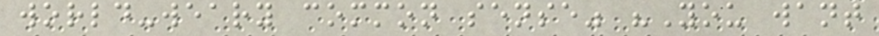world-weary common sense" "You want
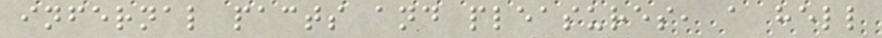infernal pacts and pleasures, a hell
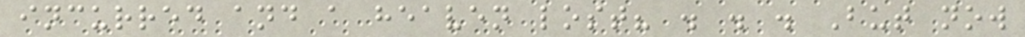incurred and a heaven lost? . . . But now
